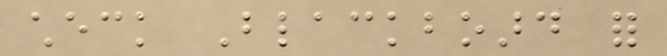check Blackboard for
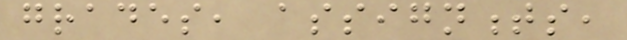grades, assignments,
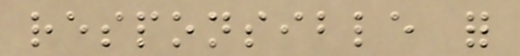responsible for
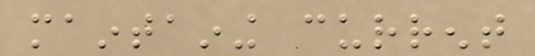maintaining current
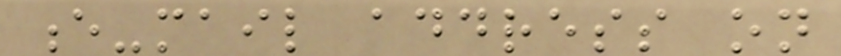e-mail address on
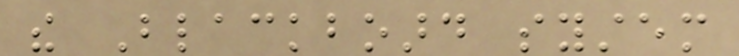the Blackboard system
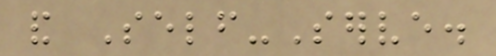and Self-Serve.
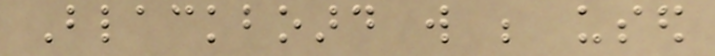Blackboard will be used
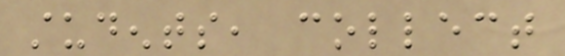students, collect
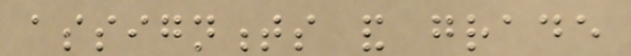assignments and grade
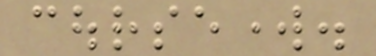coursework.
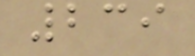239
